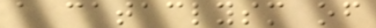a cataclysm of
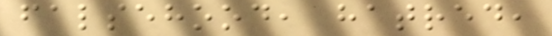falsehood, hatred,
